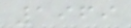1969
